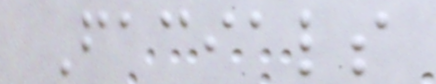Facials
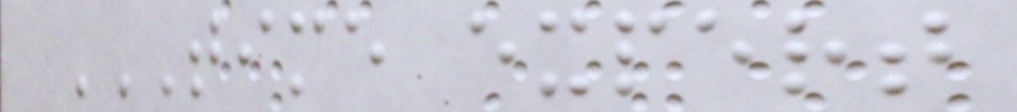TIME EXPERT
